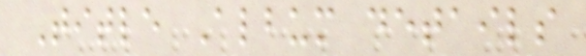Title Album details
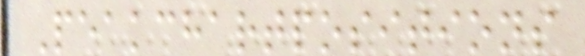Peakchartpositions
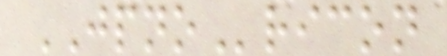JPNOricon
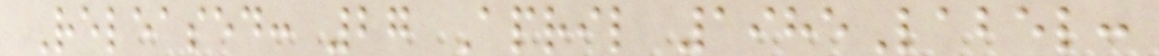Released: 27 April 1985Label:
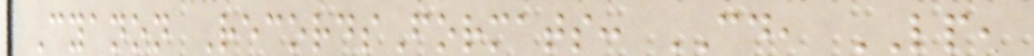Cyanon RecordsFormats: CD, LP,
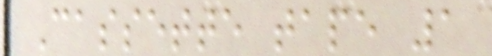Cassette tape 1
